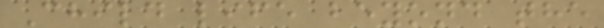Child life beyond the
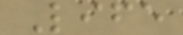Life
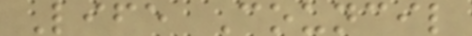Life Council
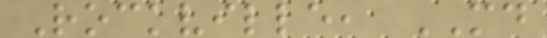Rockville, MD
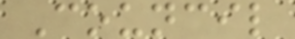Council
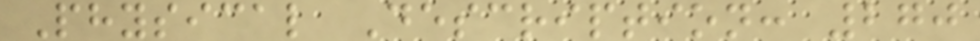Physical Description: 270
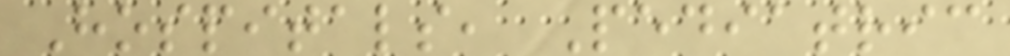Hospitals, Pediatric
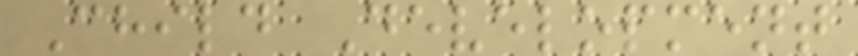Child Development
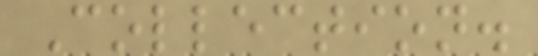Collection.
